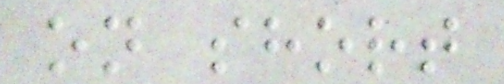on short
